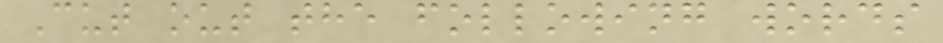Cut out the following words
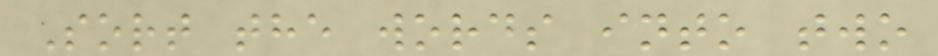Sort the words into two
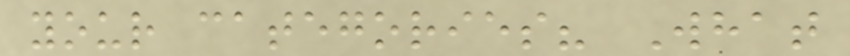your categories? What
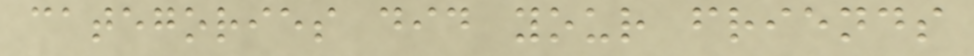categories did your friends
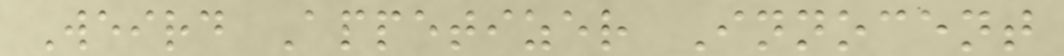Weird Appetizer Innocent
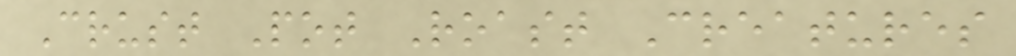Crust Pot Roast Creatures
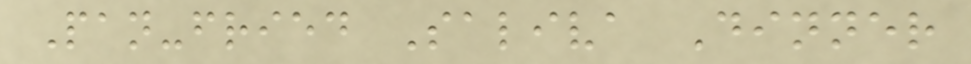Pan-fried Saliva Dinner
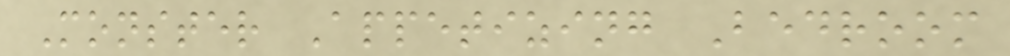Monster Appetizing Bedroom
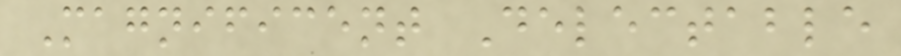Magnificent Delectable
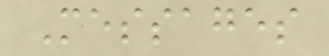Messages
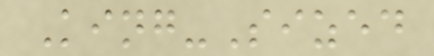King-Sized
